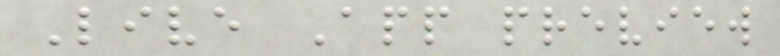Live App preview
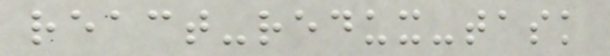react-redux-task
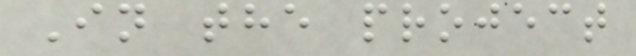In the project
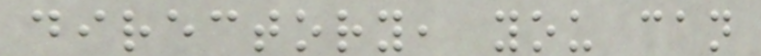directory, you can
